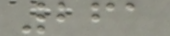261
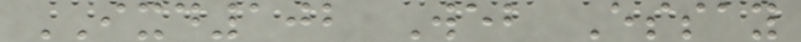IXD102 Web Essay
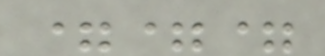===
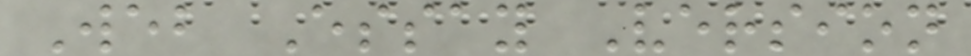Web Essay Version
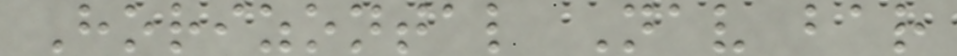Horizontal Nav bar
